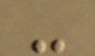-
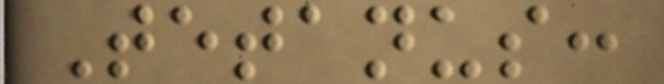Tetanus:
